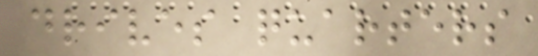drives quarters
